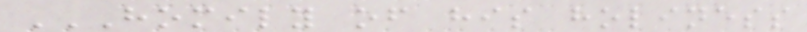HOMILY OF HIS HOLINESS
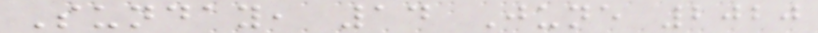Sunday, 14 June 2020
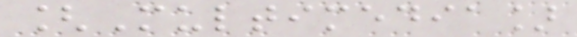[Multimedia]
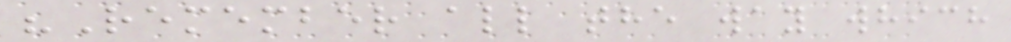"Remember all the way which
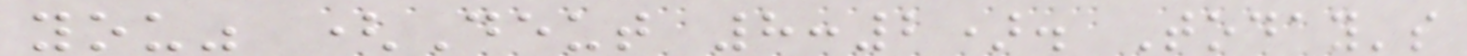you" (Deut 8:2). Today's
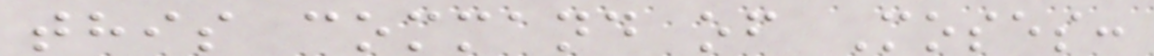this command of Moses:
